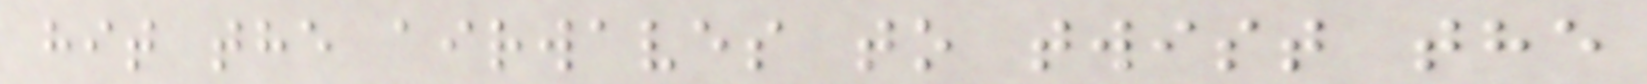hit the airwaves to twist the
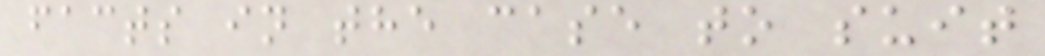facts in the case to suit
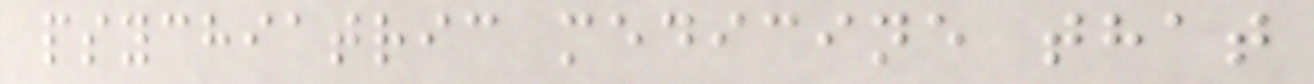psychiatric medicine that
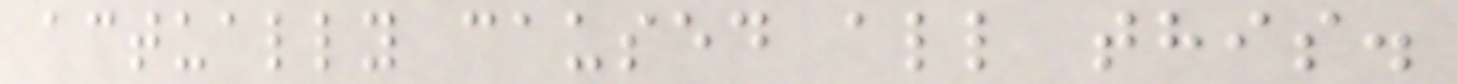actually caused all this.
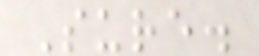Sure.
